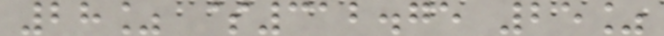28% $312.75 25%
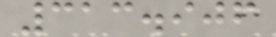313.906
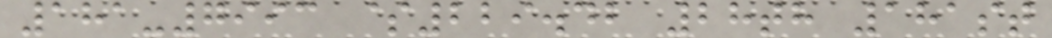181-7993 $229.42 28th 181st
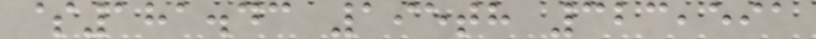$181.43 195th 323,591
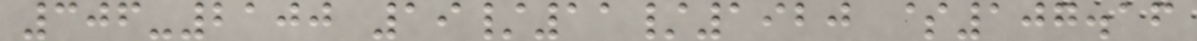306-2100 19/11/1920 $107.16
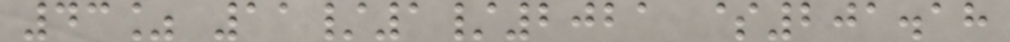43% 11/1/2021 $201.18
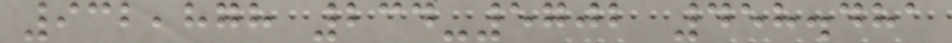932,878 234-5702 458.481
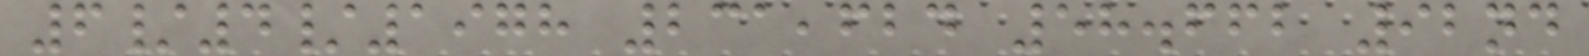6/4/1978 231,624 58.662 92nd
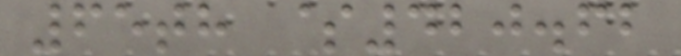65th $420.62
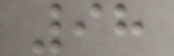98
